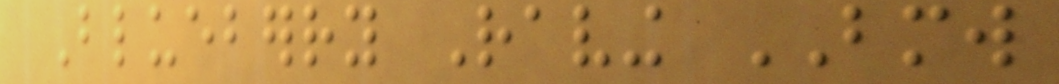Blueberry Raving BMW
